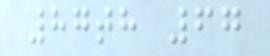87th 67
